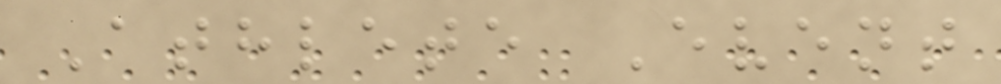Athlete Event
